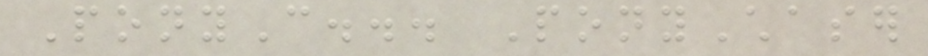PonyC... PonyChaser
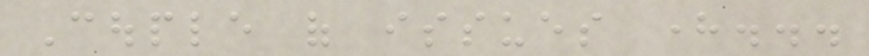Couple of issues here...
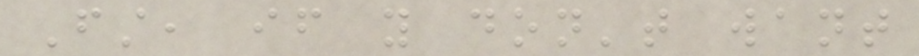First, if you don't want
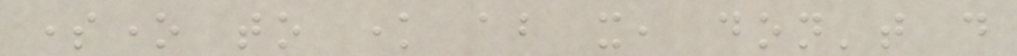someone to know about it, don't do
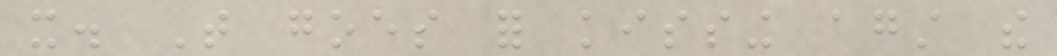it. That goes for kissing against the
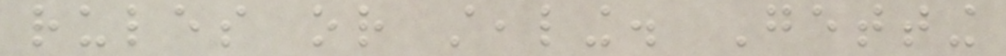rules or stealing. Getting
